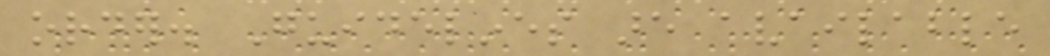order. Guidelines are available
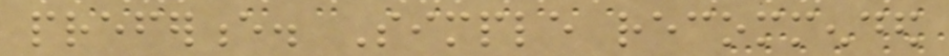preference. Simple recommended
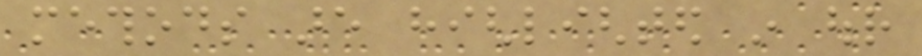methods are highlighted in our
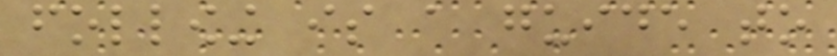following is a guide to
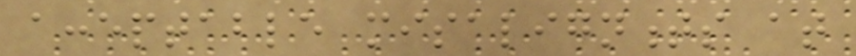acceptable misalignments at
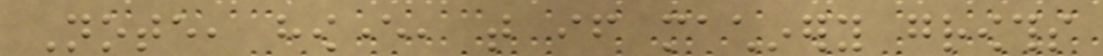Note, however, that if machinery growths
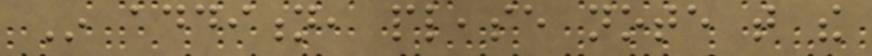In addition, please note that the
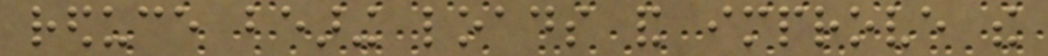reduce bearing loads and improve the
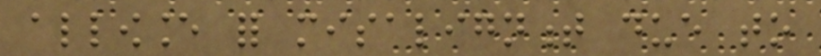allowance for misalignment due to
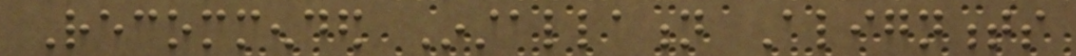Recommended Installation Alignments
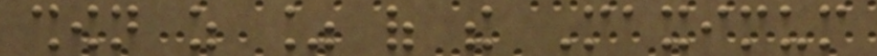shown as % of the Maximum
